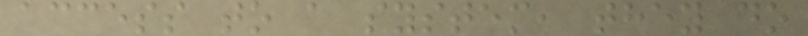access to a system, they do
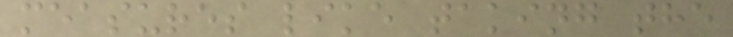measures like taking the
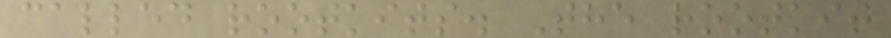called rootkits. The rootkit
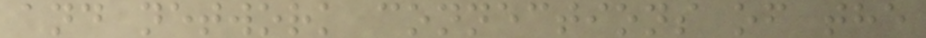and network connections of the
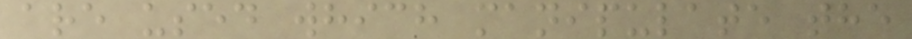are used which manipulate the
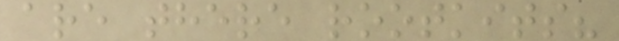are there rootkits?
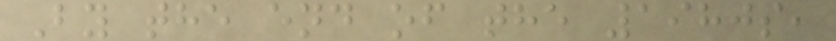By the end of the 1980s,
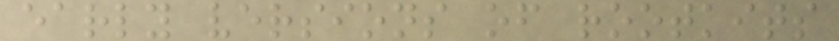early versions of rootkits
